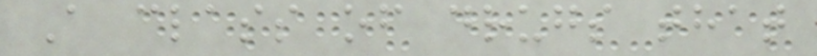A class of drugs that
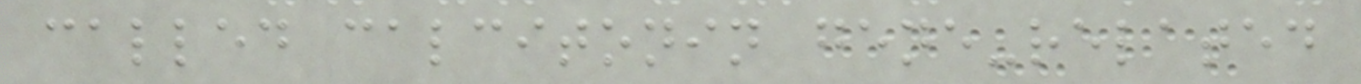called calcitonin gene-related
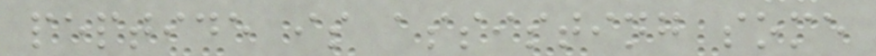peptide is assisting some
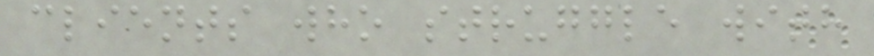clients who struggle with
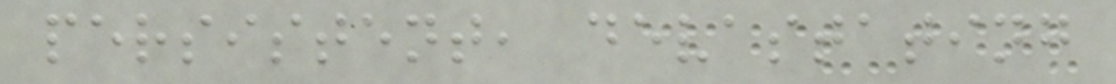persistent, devastating
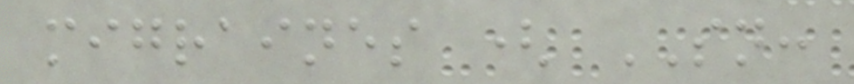migraines ( SN:
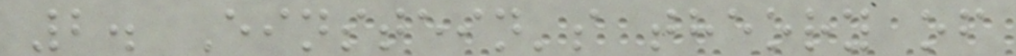2. Einstein's theory of
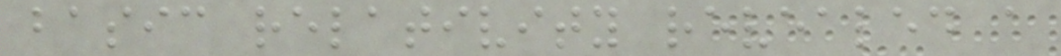basic relativity revealed a
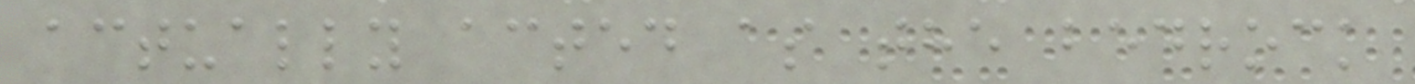actually acted as the bedrock
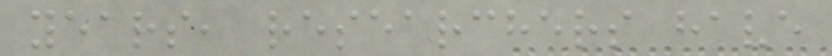years, researchers have
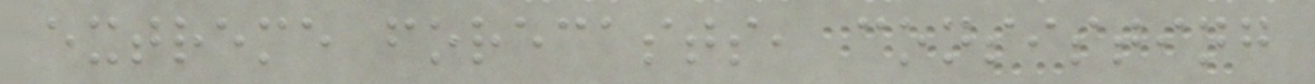extreme forecasts, consisting
